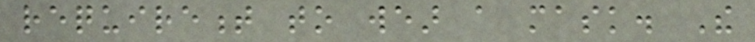requirement to wear a mask. The
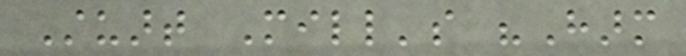Stuart Mill's "Harm
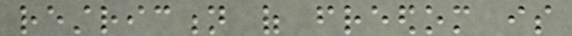restriction of freedom is
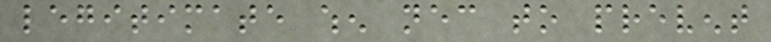legitimate when necessary to prevent
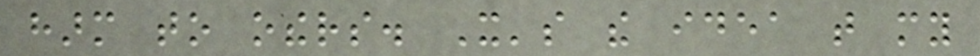harm to others. It's the idea that my
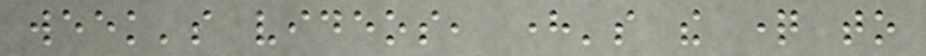week's videos, here's the question to
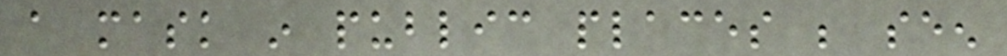a mask in public places be seen
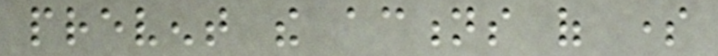prevent the actions of some
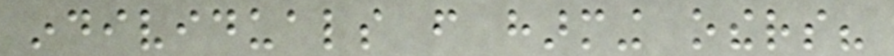individuals from harming others?
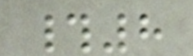#8
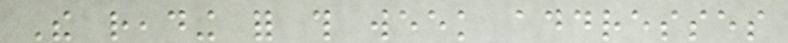The reading for this week addresses
